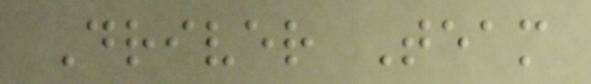Driver Team
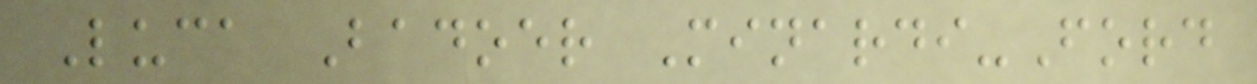Luca Badoer Minardi-Ford
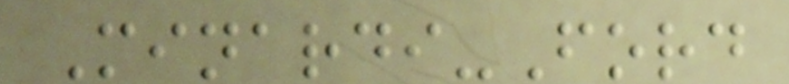Minardi-Ford
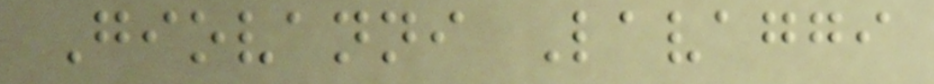Giovanni Lavaggi
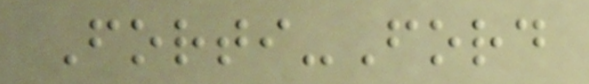Forti-Ford
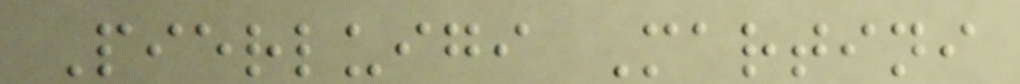Pierluigi Martini
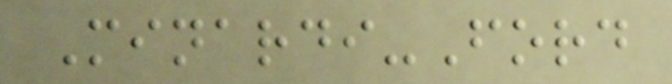Minardi-Ford
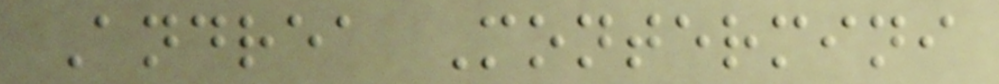Andrea Montermini
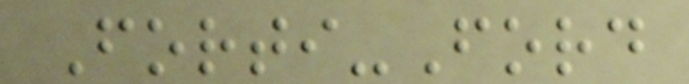Forti-Ford
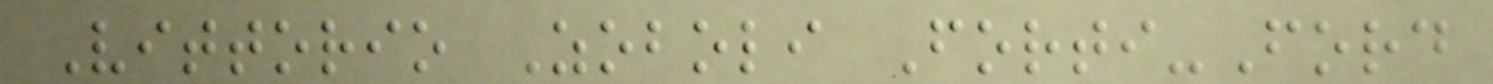Vittorio Zoboli Forti-Ford
